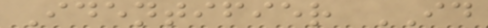Identifier ID
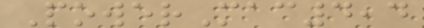PowerMac4,4
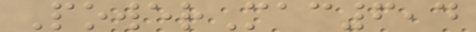PowerMac6,4
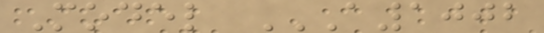Model A1002
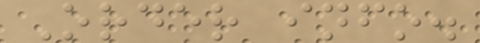Order info.
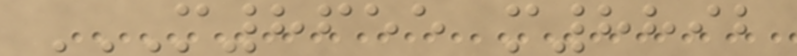M8655 M8892
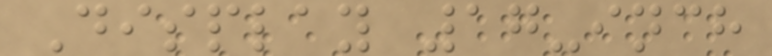Display 17-inch
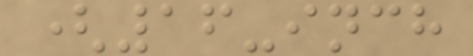(16-inch
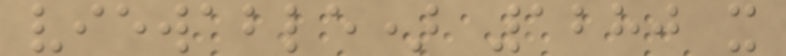viewable) 1280 x
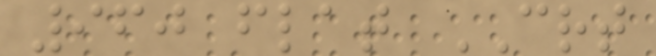960 flat CRT
